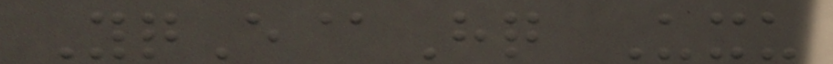YqE@Hq Uxu
